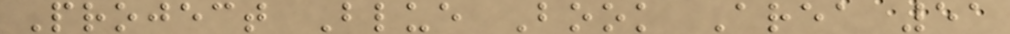Project Blue Book Area 51
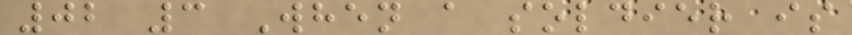02 3 When a soldier is
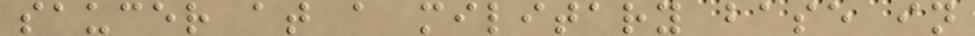saucer at a military base in
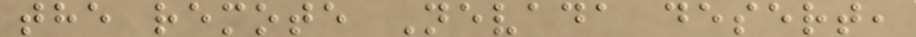the remote Nevada desert,
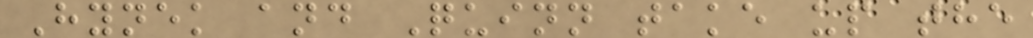Hynek and Quinn take up the
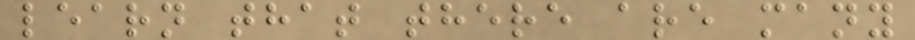learn that there are many
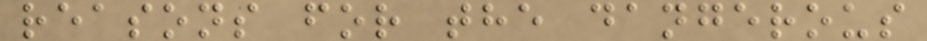reasons for the dangerous
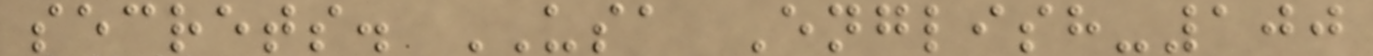secrets. USA English-100
